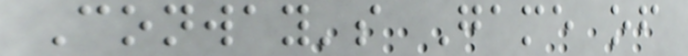Conway's Game of
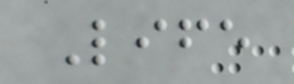Life
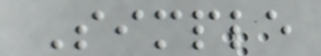Simple
